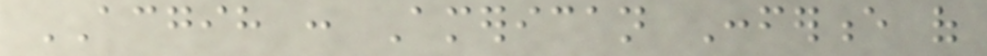ACGIH : American Conference of
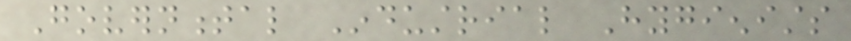Governmental Industrial Hygienists
